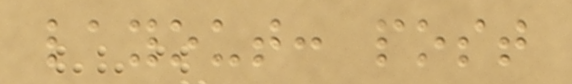layout: post
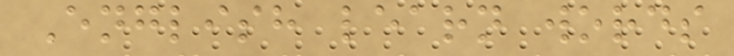English learn words
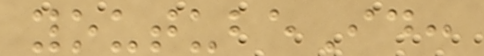youtubeId:
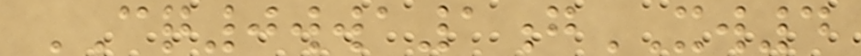CQ0wwa1gXW4
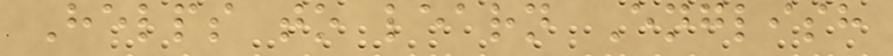Helps to learn English
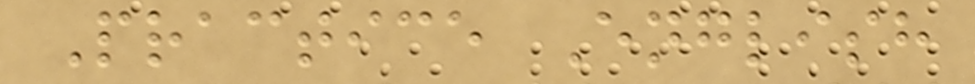Practice English
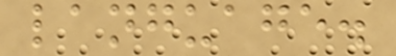language.
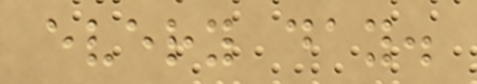every day.
